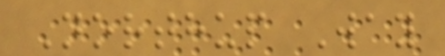Northup Way
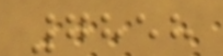7858
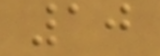10
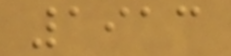1913
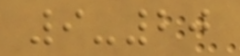9-20
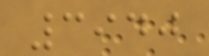3940
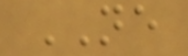NE
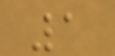1
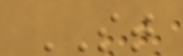ST
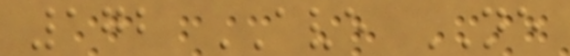172 AVE NE
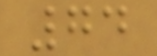74
